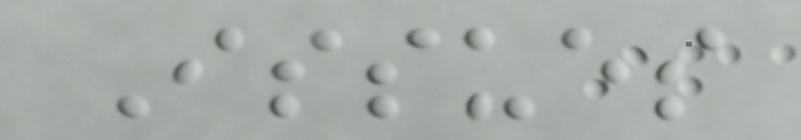Issues
